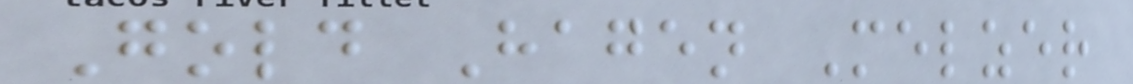Gold Hagen Melzer
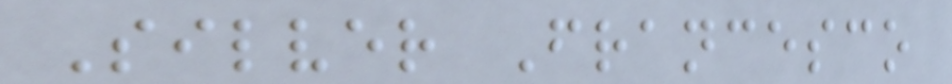Silver Francesco
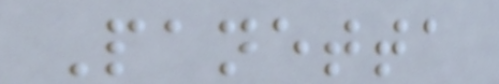Panetta
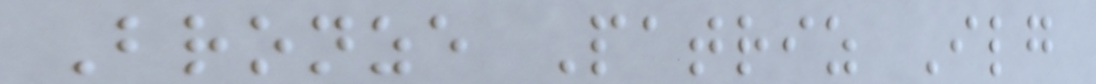Bronze Patriz Ilg
